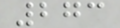273
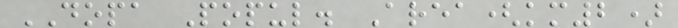DOPA Popul. Area(km2)
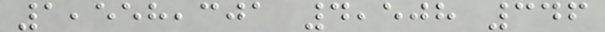1,558,301 4,508 346
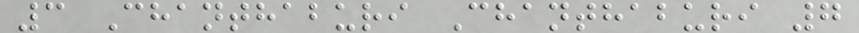3 Chanthaburi Chanthaburi 7
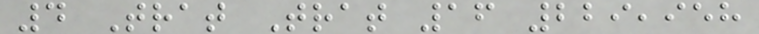4 Trat Trat 16 229,958
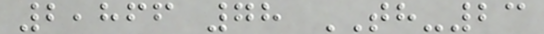2,866 78 TH-23
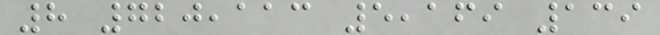8 720,113 5,169 139
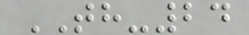TH-24
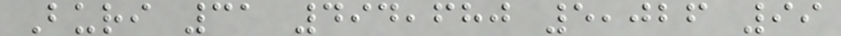Buri 31 494,680 5,026 99
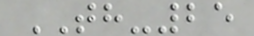TH-25
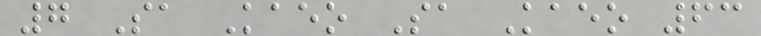7 Sa Kaeo Sa Kaeo 63
